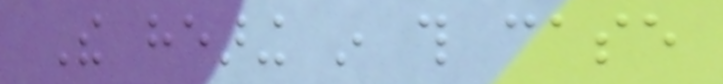The hearing in this case
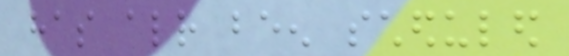has already been scheduled
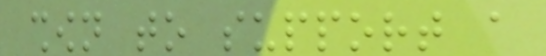shown to support a
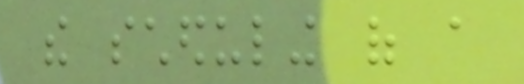the scheduling of a
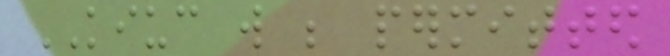KIUC will be permitted
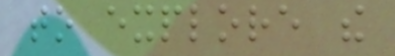to explore the
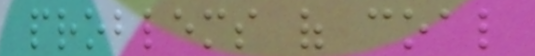problems of coal
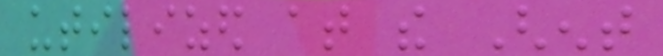utilized at the Ghent
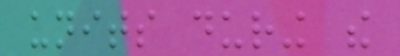units during the
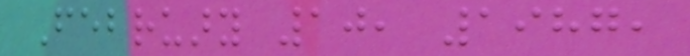February 10, 1987,
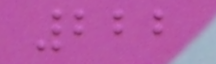222
